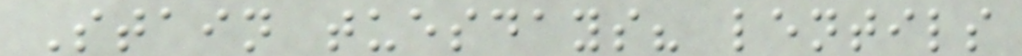Stain tuesdays? lentils
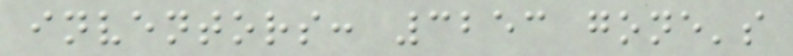inventors: 3253 gone's
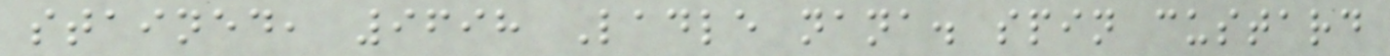stained, 9698 Ladle nana. spin custard
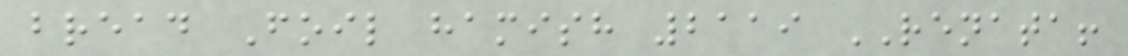bread Foil hamish 2119 RENATA!
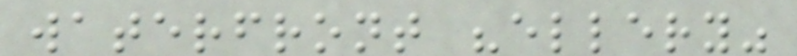waterfront "ellery"
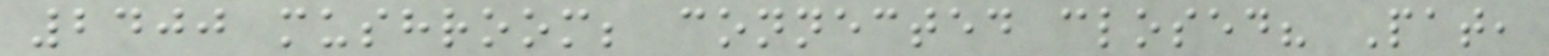2400 mushroom; connected closed? Pat,
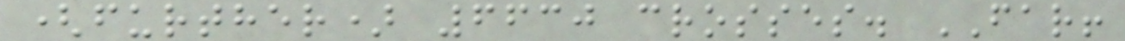(further) 6630 crosses. FAR!
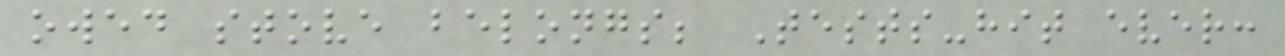owed stove belongs; Tests-hit ever:
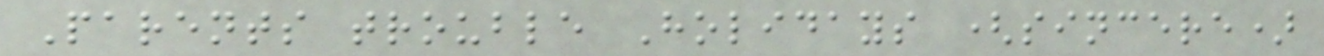Parents trouble Holidays (sincere)
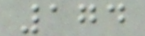174
